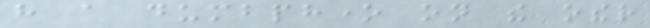have a dumbphone on the other
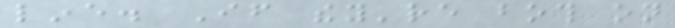line. If they're both on
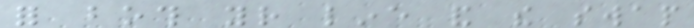for both your line and the swap
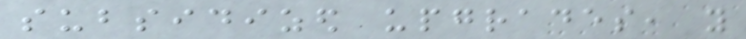subsidized upgrades, you
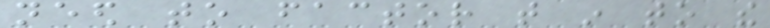need to factor that in to the
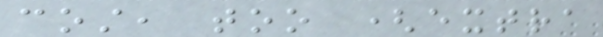cost, too (extra
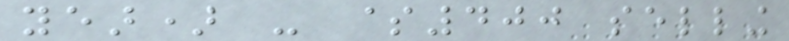year) - $400 selling
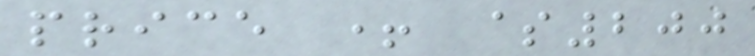price + $200
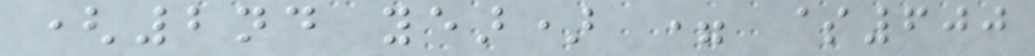(2nd year) = $600
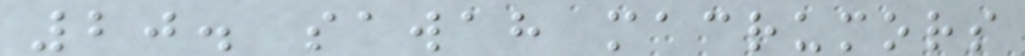20. sawah macrumors
